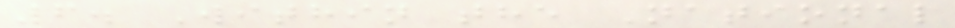6. Within the National
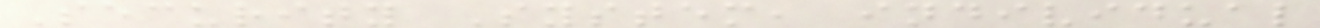Security System, individual
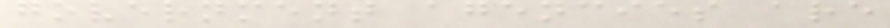government agencies are
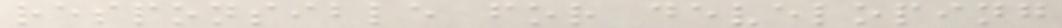responsible for developing
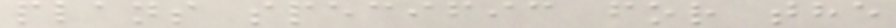plans specific for the
